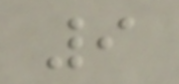9
